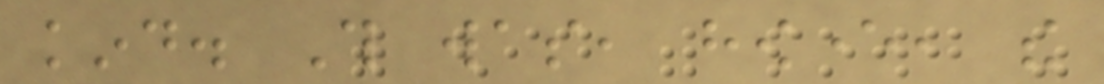kind. This was, however, the
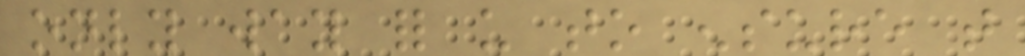only way for us to ensure that
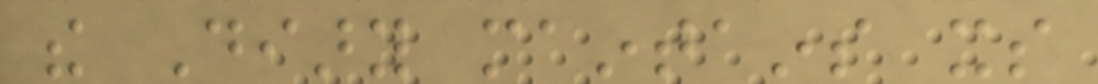the Diary maintains its
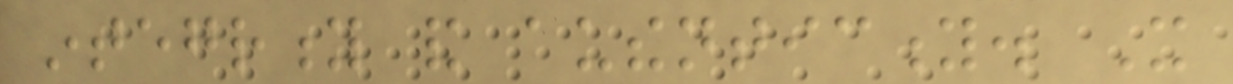integrity and authenticity. It
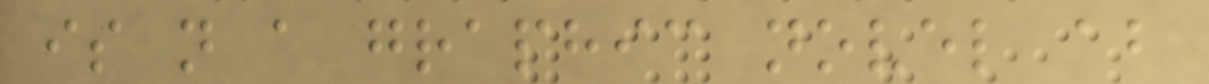is not a graphic novel about
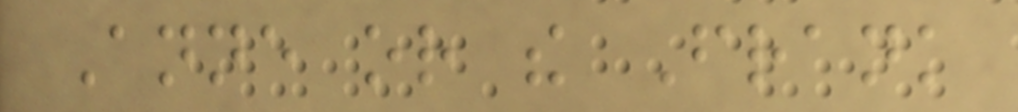Anne or the Frank
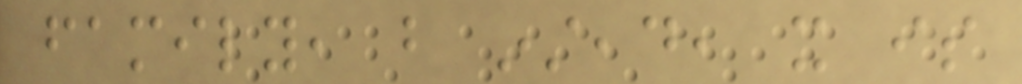family, but instead, it is
